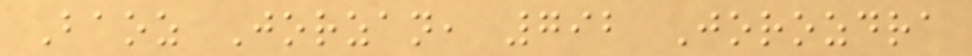Baoz Jorzan, 792 Jorozdra
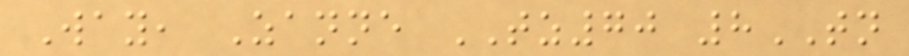Way, Zanne TZ70 8TN
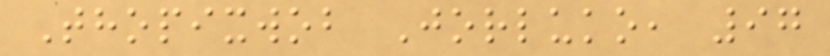Thopixwob Jorluko, 97
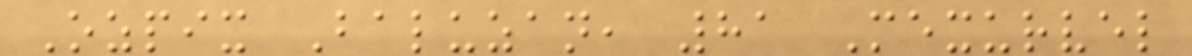Ozpix Baluzan, 81 Mexurvel
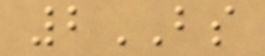2BS
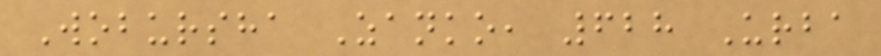Wobursha Zanko, 628 Urba
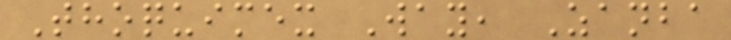Thoquimex Way, Zanba
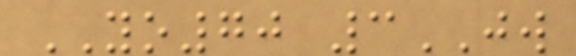YO70 3JW
